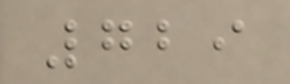729
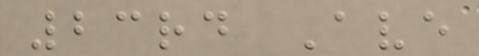23rd Ave
